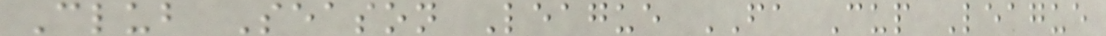Club Season League FA Cup League
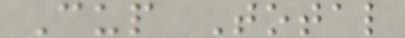Cup Total
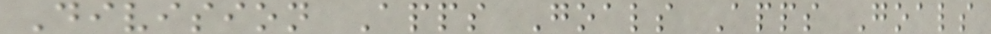Division Apps Goals Apps Goals
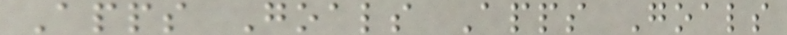Apps Goals Apps Goals
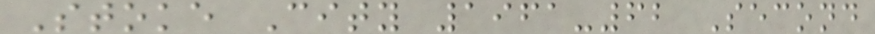Stoke City 1961-62 Second
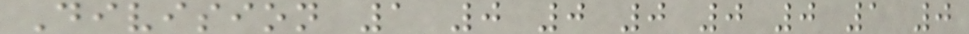Division 1 0 0 0 0 0 1 0
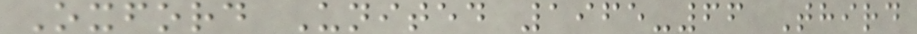Oxford United 1965-66 Third
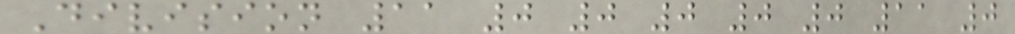Division 11 0 0 0 0 0 11 0
